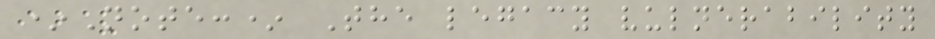*Note:* The legacy vulnerability
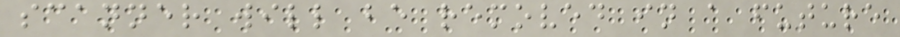scanner will be removed in a future
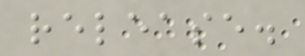release.
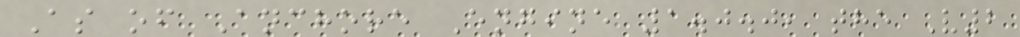As of Anchore Engine 1.0.0, the V2
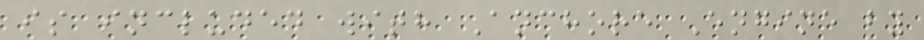is included with Anchore Engine by
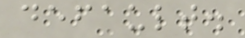default.
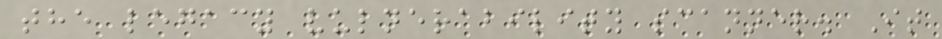the legacy vulnerability scanner. It
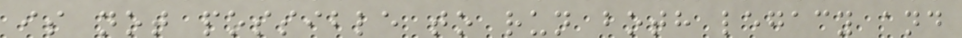is not possible to run both legacy and
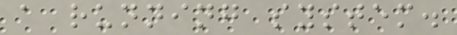a running system.
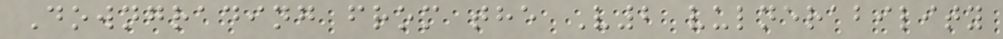Downgrading from the V2 vulnerability
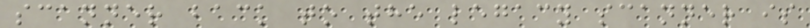scanner back to the legacy scanner is
